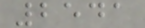2541
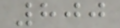800
